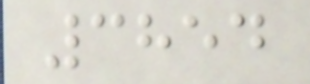3854
